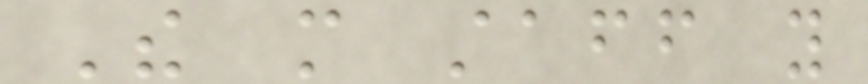The more staff you
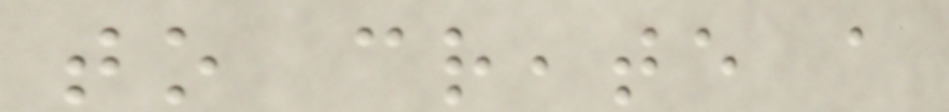to create a
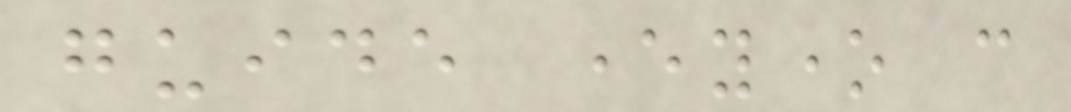guide everyone can
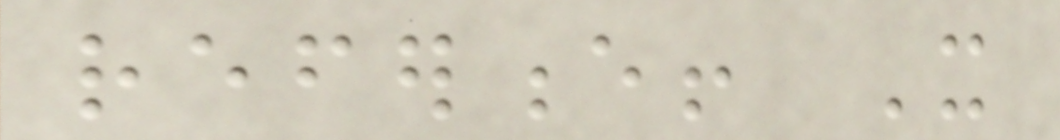reference! It
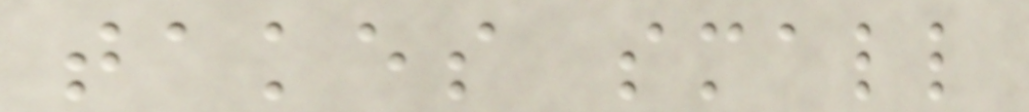takes small
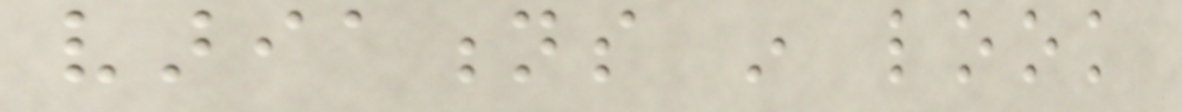variations in look
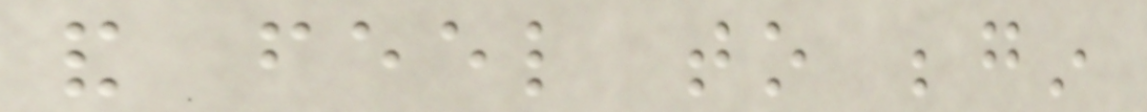and feel to begin
